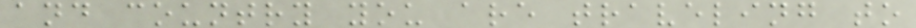and country you are traveling to
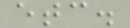etc.
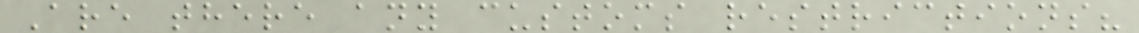Are there any customs restrictions?
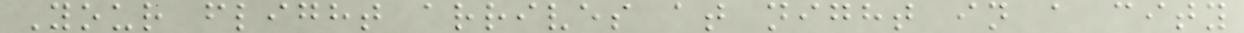Your flight arrives at night in a city
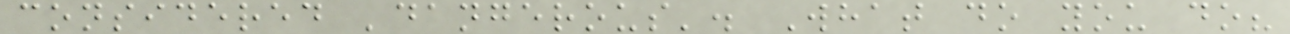considered 'dangerous'. What do you do?
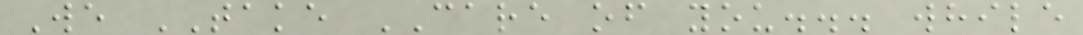We TAKE CARE of you... while
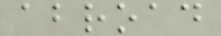abroad
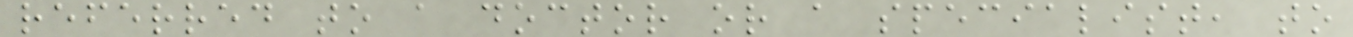referred to a doctor or a specialist, to
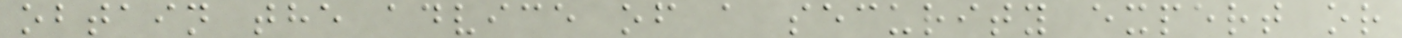obtain the advice of a security expert or
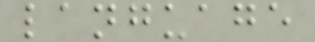language
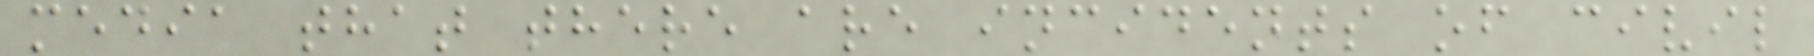media that there are incidents of civil
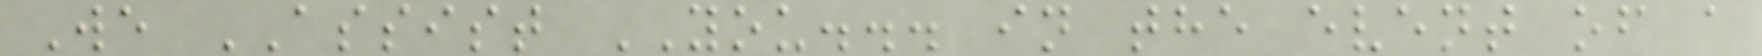We ASSIST YOU... in the event of a
